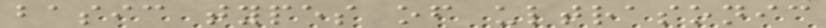basic types of ultrasonic
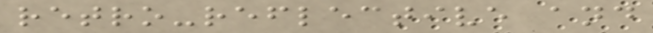retro-reflective and
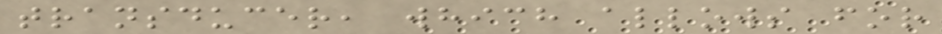transducer, which allows for
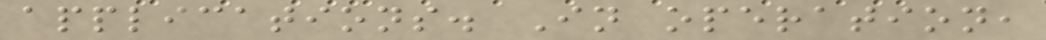applications. In operation,
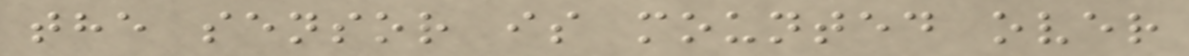the sensor is mounted over
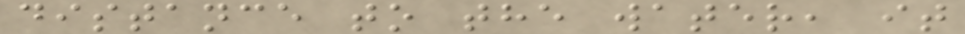distance to the water, it
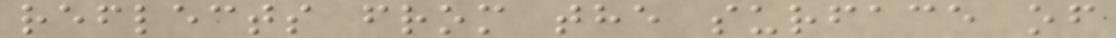reflects from the surface of
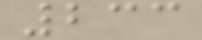233
